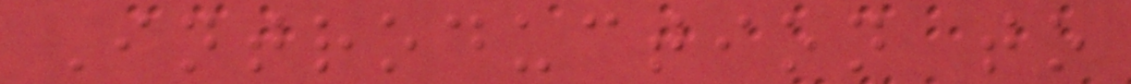Introduction to
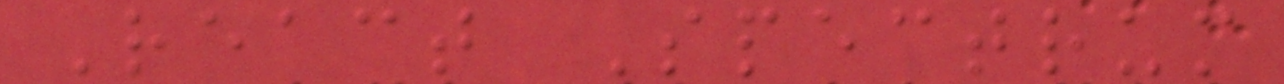React Spectrum
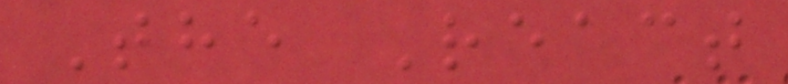The React
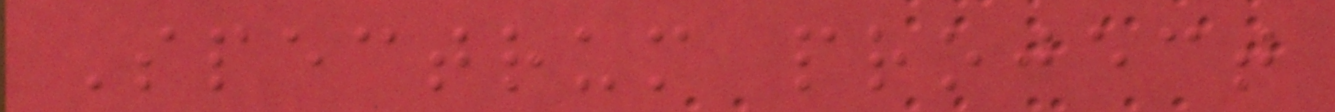Spectrum project
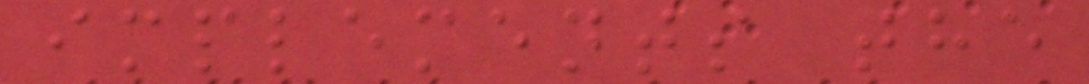implements the
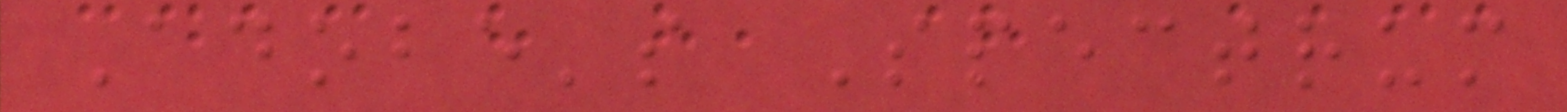Adobe's Spectrum
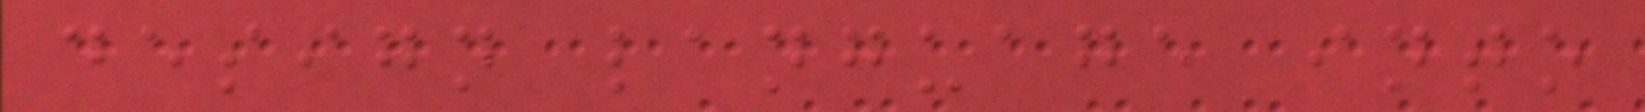design language into
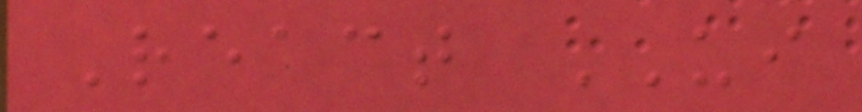React UI
